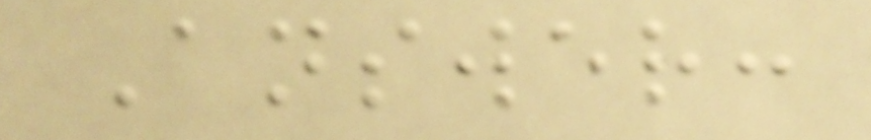Answer:
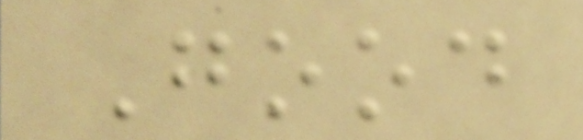Good
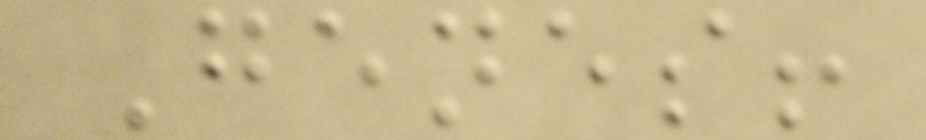Genes!
